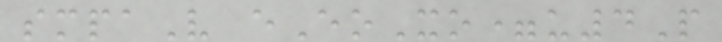smpaV eEoXo=u4P
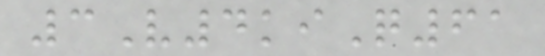3V4kiQ61
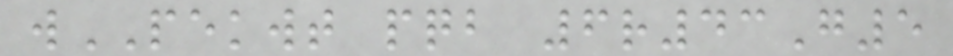wPEKWT pqb 6r43G5
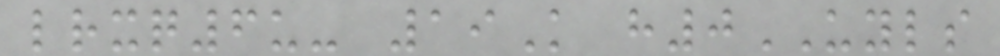lrxq6u- 19K h0UYLS
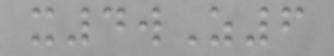x4wZ6
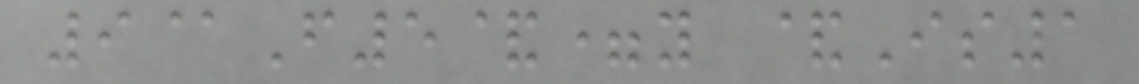9@F5&=y &Is1
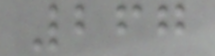267
